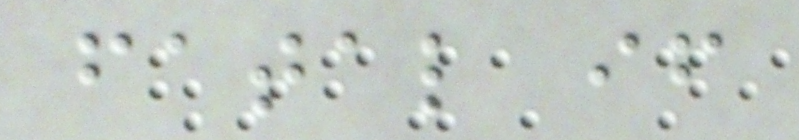fatal if
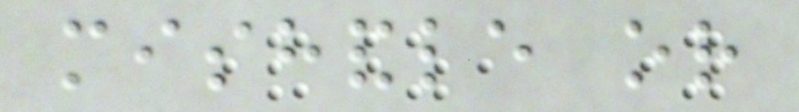mishandle or
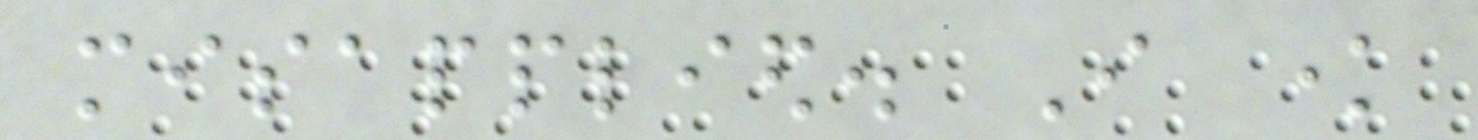misapplied. I know
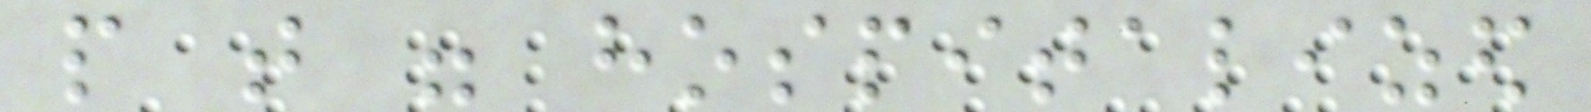people that were hospitalized
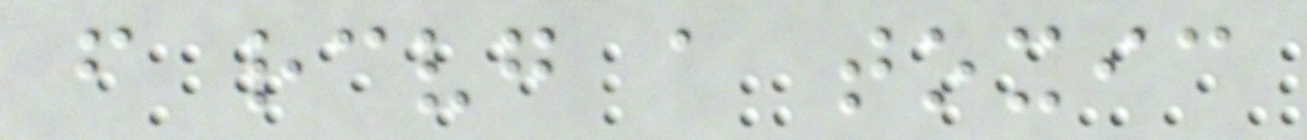from receiving a toxic
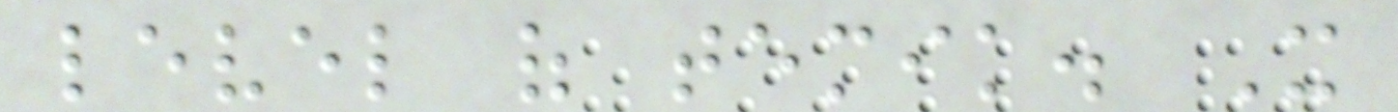level of temik. It
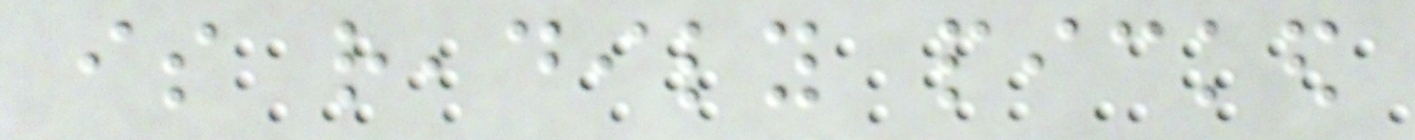is readily picked
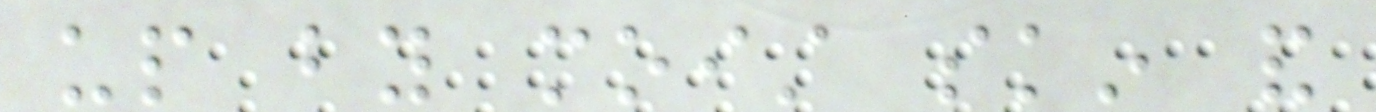up by moist skin and
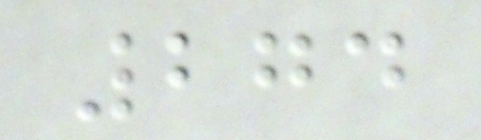274
